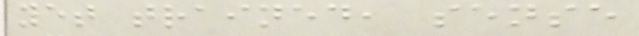yet trained, sense
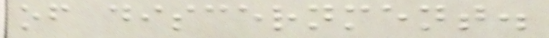of discernment.
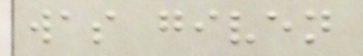was given
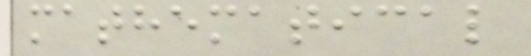mathematical
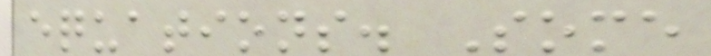equations. Some
